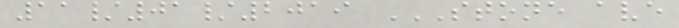11/01/2019 STONE AVE
